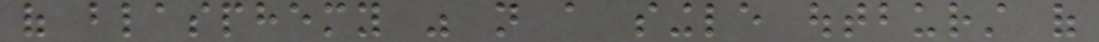of blasphemy was not a single outburst of
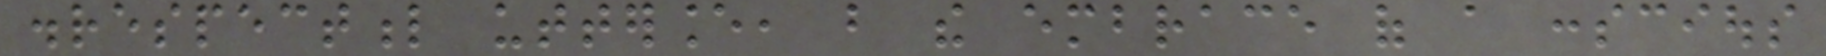disrespectful utterance, but the embrace of a conscious
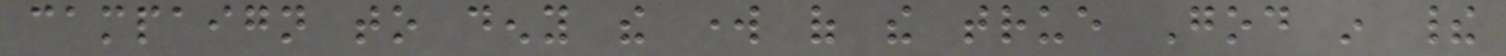campaign to deny the work of the true God in their
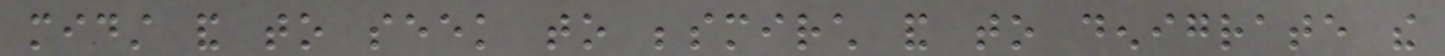midst and to seek to besmirch and to denigrate the
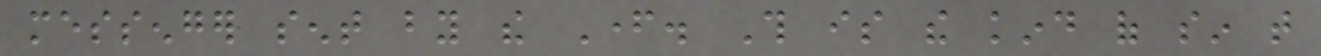messenger sent by the Father. This is the kind of sin that
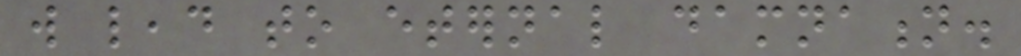will lead to eternal damnation.
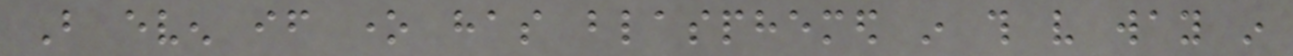But even if one has blasphemed in this very way in
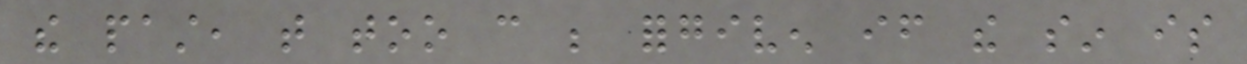the past, that too can be forgiven if the sin is
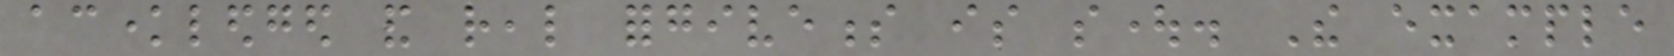acknowledged and real forgiveness is sought. The example
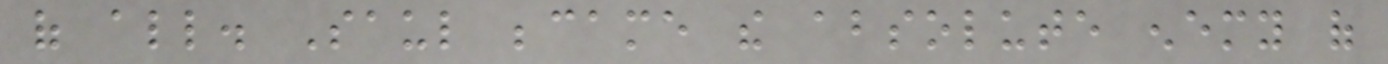of all. Saul became the absolute enemy of
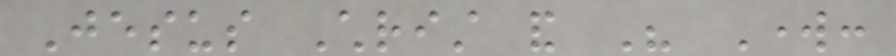Jesus Christ and His Work:
